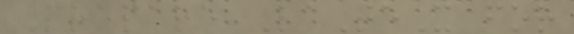Prepare LaTeX for
